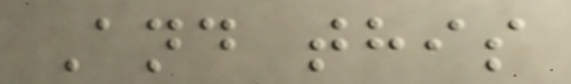And this
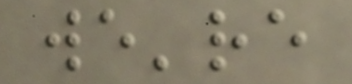we're
